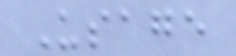Usage
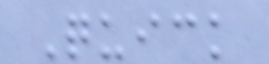Quick
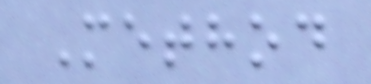Method
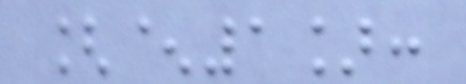[^1]:
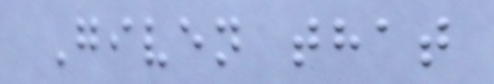Given that
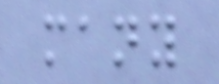many
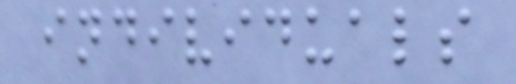individuals
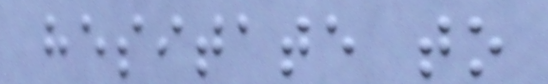hesitate to
